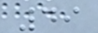49
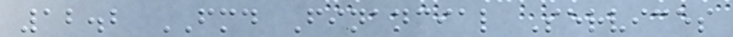12.2 FMD Financial Services
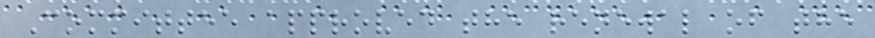Committee approved the renewal of the
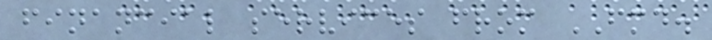financial services from FMD.
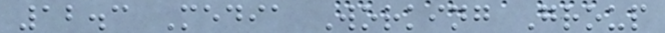12.3 Media Working Group
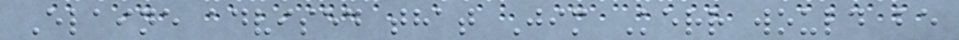Elaine advised that Jim Kerr would be
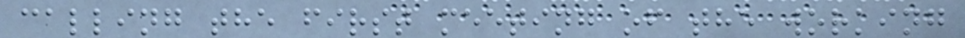calling the first meeting of the working
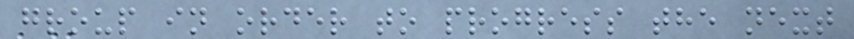group in order to progress the next
